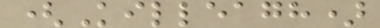(Killeagh)
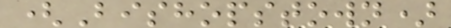(Bishopstown)
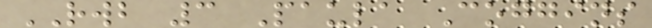RWB 3 Paula Coggins
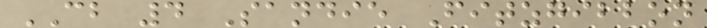CB 4 Sandie Fitzgibbon
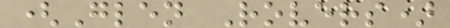(Glen Rovers)
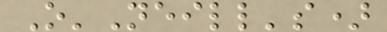O'Neill's)
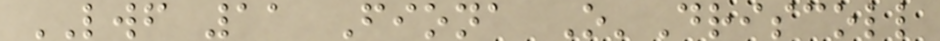LWF 11 Fiona O'Driscoll
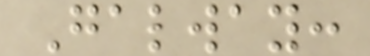Galway:
